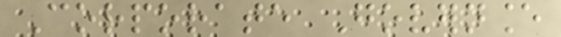Corporate Governance
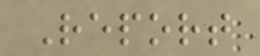Report
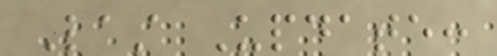Last Update:
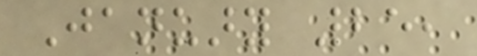January 25,
